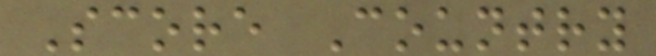Score Country
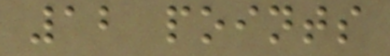12 points
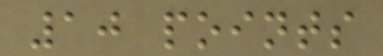10 points
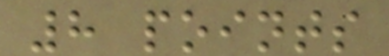8 points
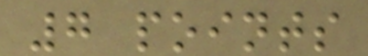7 points
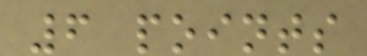6 points
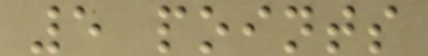5 points
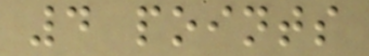4 points
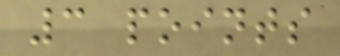3 points
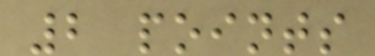2 points
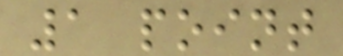1 point
